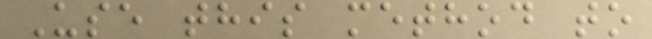Use this method to
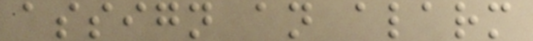assign an alarm
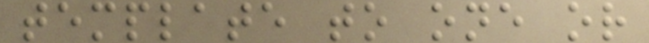template to one or
